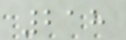218
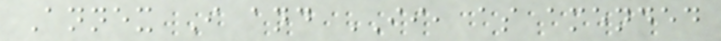Annex I and II, as amended
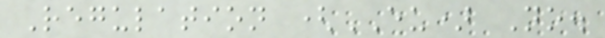Regulation (EU) No.
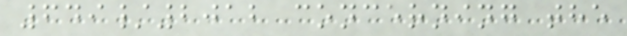649/2012 concerning the
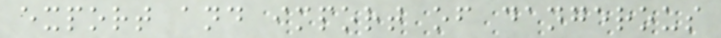export and import of dangerous
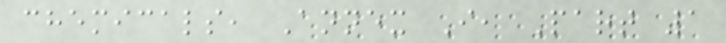chemicals, Annex I, Part 1
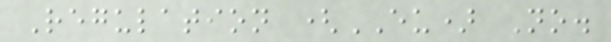Regulation (EU) No.
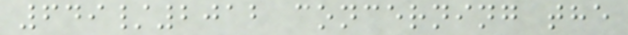649/2012 concerning the
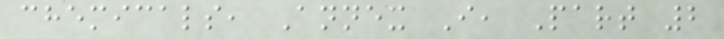chemicals, Annex I, Part 2
